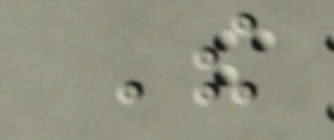The
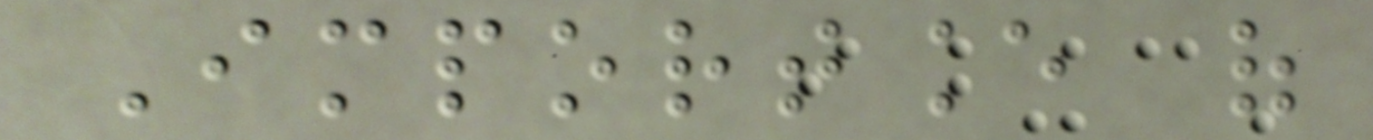Importance of
